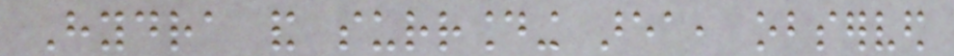Hydra and surrounding area, observed
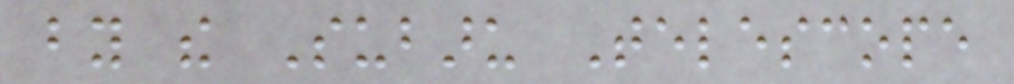by the Subaru Telescope
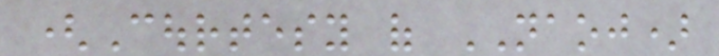(Courtesy of NAOJ)
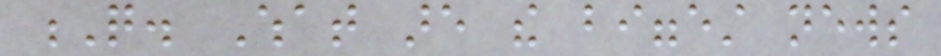Q. What are the biggest news
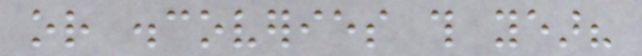or discoveries this year?
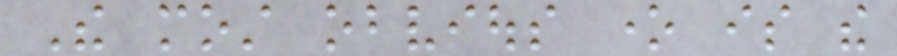The most obvious one is the
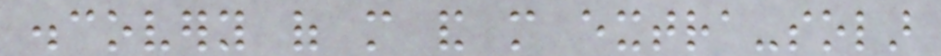discovery of more and more extra-solar
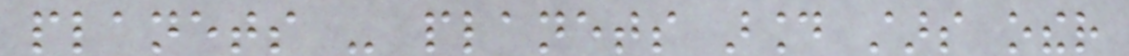planets - planets around stars other
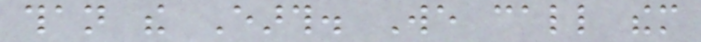than the Earth. We call them
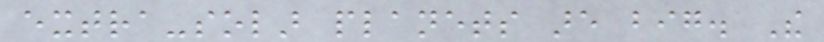extra-solar planets are big. The
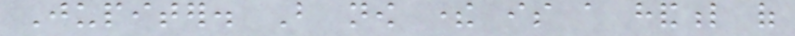Jupiter. But now there is a handful of
